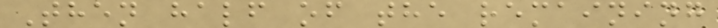Then half of the remaining
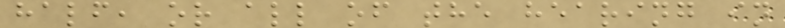half, or all of the hearing in
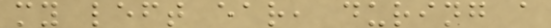my left ear, during a
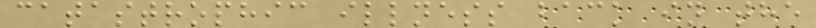catastrophic illness back in the
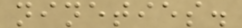nineties.
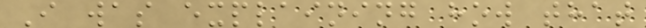I was explaining how that
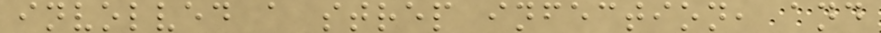involved a strep infection, and
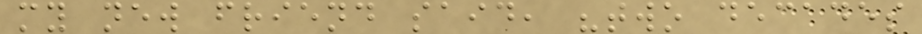my new friend said, "two decades
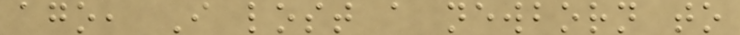ago, I lost a newborn to
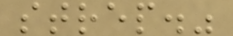strep."
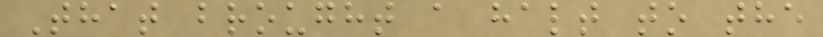That brought a halt to the
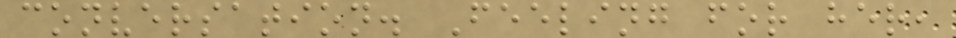conversation. Feeling for her,
